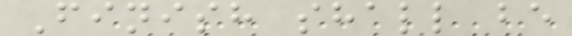Finish shall be
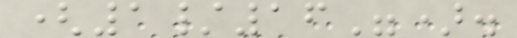(1/16").
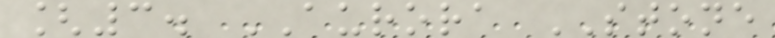[3. AURORA STONE
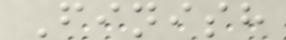Finish
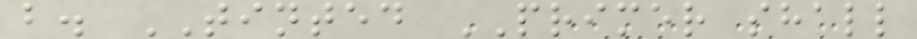b. TINTED PRIMER shall
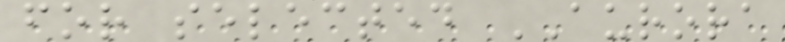for selected AURORA
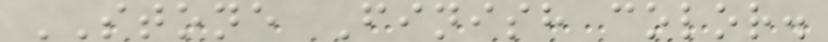STONE Finish color.
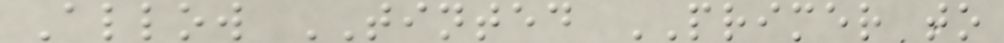Allow TINTED PRIMER to
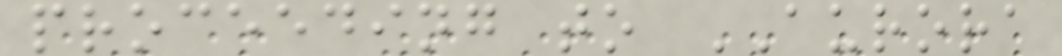proceeding to AURORA
